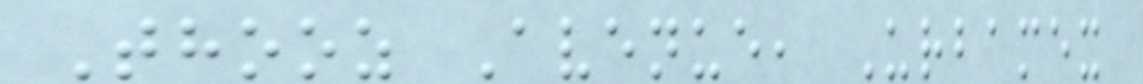Thooz Avenue, Urbamex
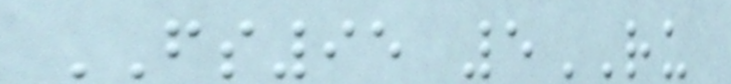FS95 5RU
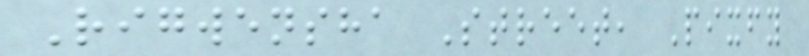Rigwensha Street, Pixfy
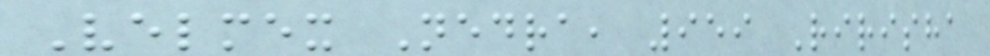Velmex Nedra, 959 Ririsha
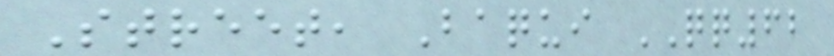Street, Baqui QQ62
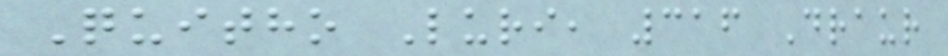Quitho Luri, 316 Draur
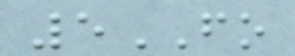5FO
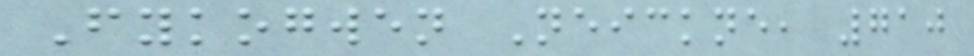Fykogwen Neickne, 710
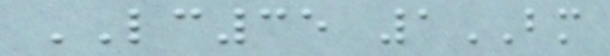LC35 1BM
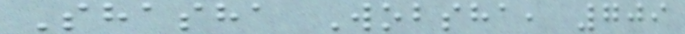Shasha Wobsha, 709
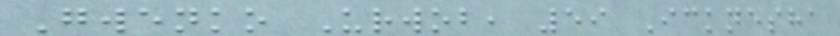Gwenko Urwob, 59 Icknesha
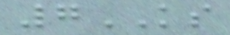7KS
